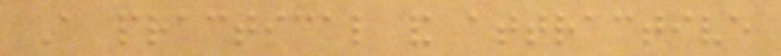A practical and attractive
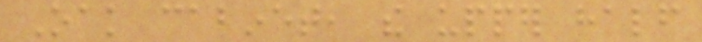Oak cabinet, the upper half
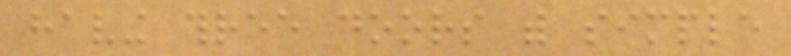having three doors with simple
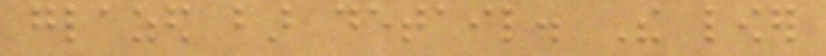glazed bar detail. The lower
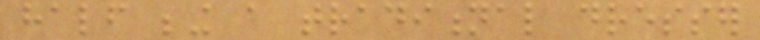half being a traditional dresser
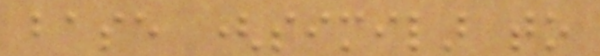base (similar to
